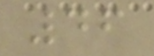46
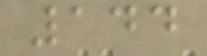144
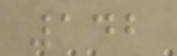142
